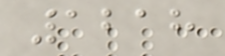1218
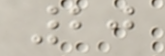20
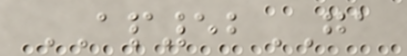AP52GA
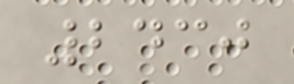2430
